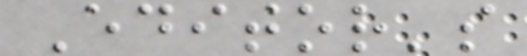Editor's
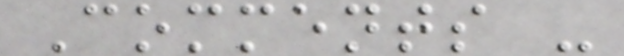Comments -
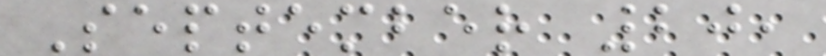September 20,
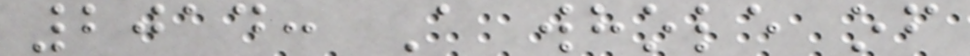2014: A whole of
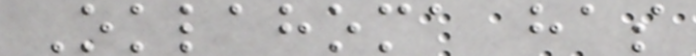Oklahoma has
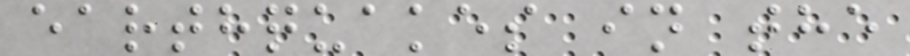earthquakes in the
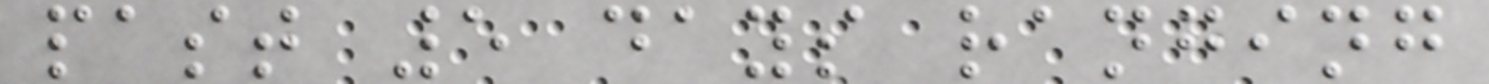past 5 days ranging
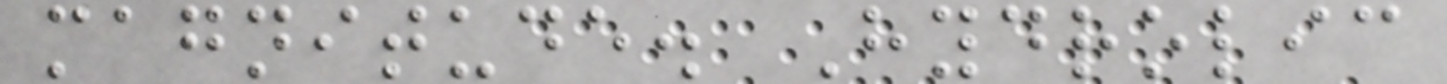magnitude. Hydrolic
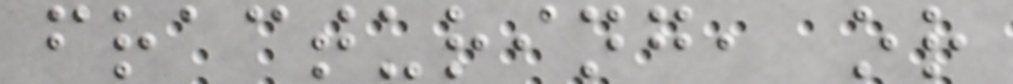fracturing, or
